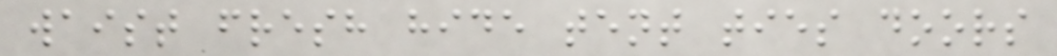waist fresh hide tent ties doors
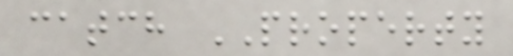catch PROPERTY
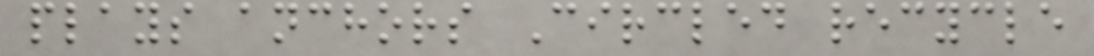plays anchors Circled recycle
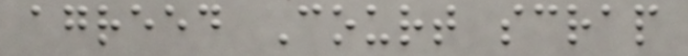agreed Court scrap
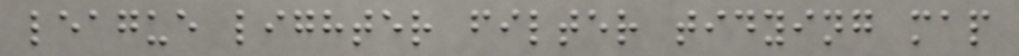league lighter filter tidying map
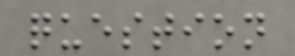question
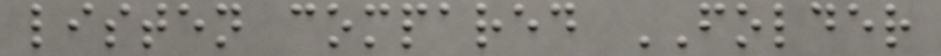listen compared FOLDER
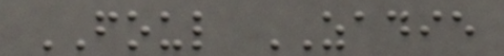FOUL ZADIE
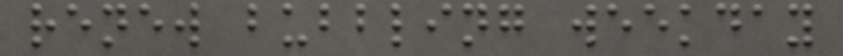renew bubbling weekday
